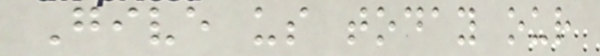Give us today our
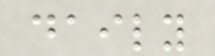daily
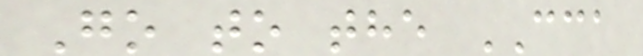Go to the CCA
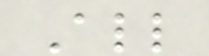All
